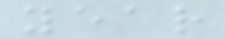year
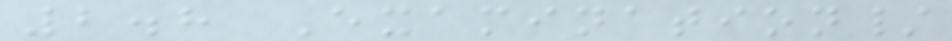2.8 Examination/
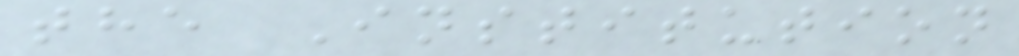the Institution
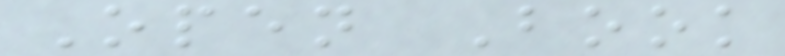Open Book
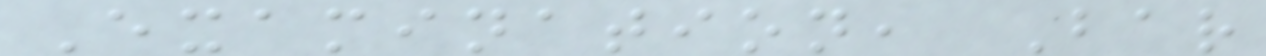Examination, Bar
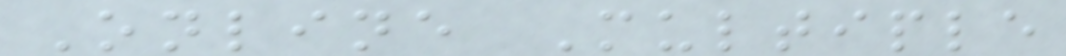Online Multiple
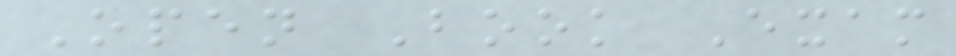Open Book Exam
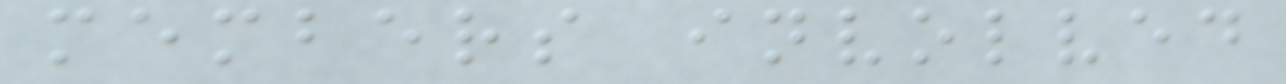members involved
